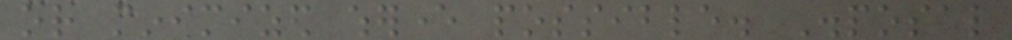or minimized wherever possible. Disposal
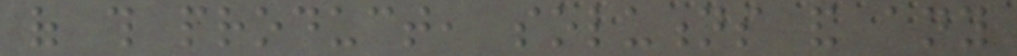of this product, solutions and any
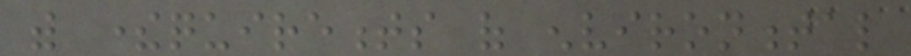with therequirements of environmental
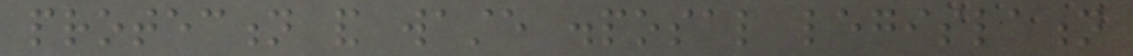protection and waste disposal legislation
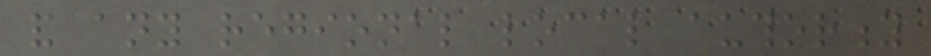and any regional local authority
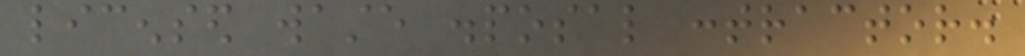licensed waste disposal contractor.
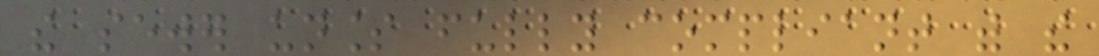the sewer unless fully compliant with the
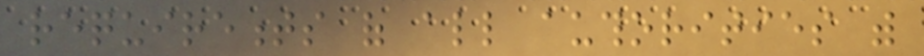requirements of all authorities with
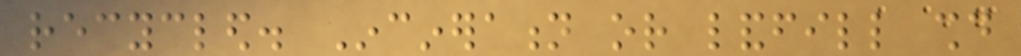recycled. Incineration or landfill should
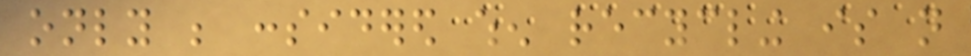only be considered when recycling is not
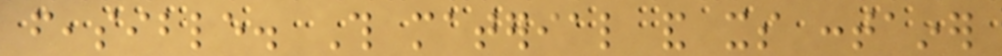feasible. This material and its container
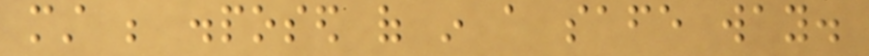must be disposed of in a safe way.
